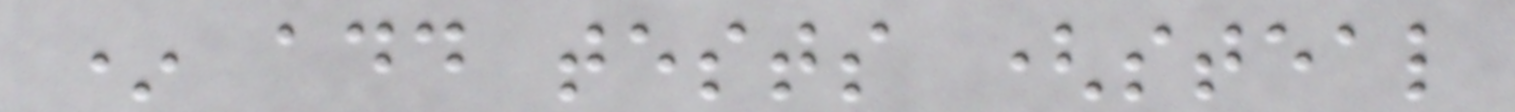* add tests (steal
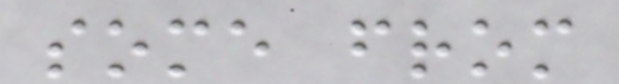some from
